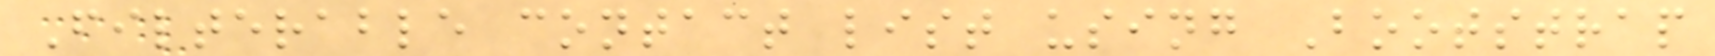Filterable contact list using Bootstrap
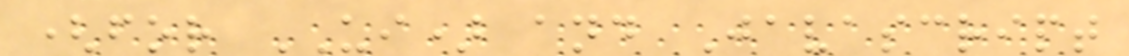(for UI) and Javascript
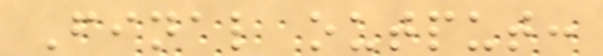Final output:
